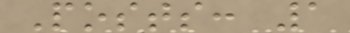Posts: 1
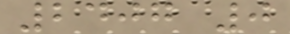2407 0
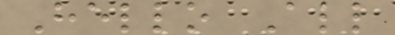Hello All
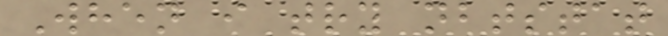When i try nbtstat
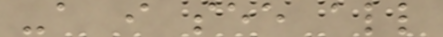-a i see all
